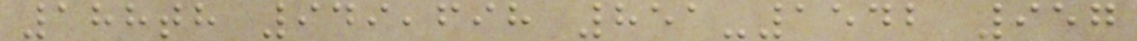188th 949,698 851-1542 957
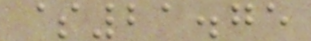$21.75
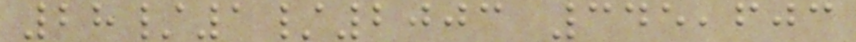28/1/2003 345,603
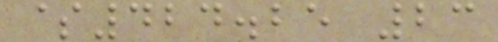$424.25 23
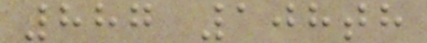887 108th
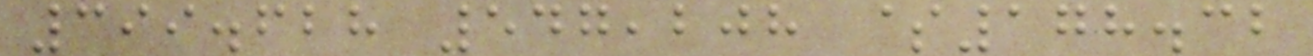399.628 547,208 $178.32
